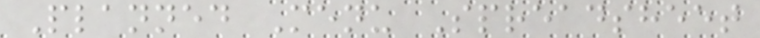Planned Menu Spreadsheet
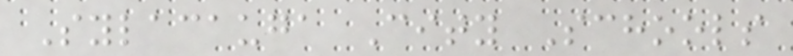Sylacauga City Schools
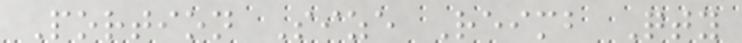Portion Size Reimb Qty
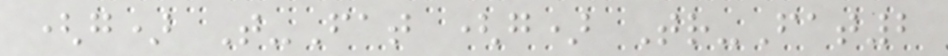(g) T-Fat (g) Tr-Fat2
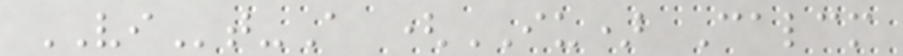VIt-A (IU) Calcm
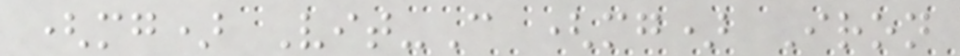(mg) Vit-C (mg) Iron
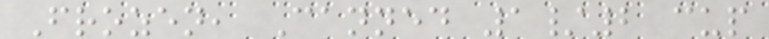Frozen, Canned 1/2 cup
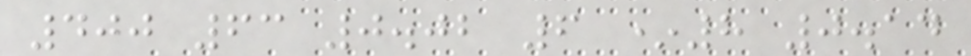400 63 0.02 6 *8 0.14
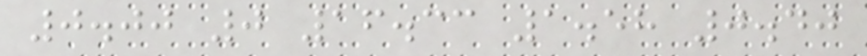0.00 0 16.33 1.58 0.40
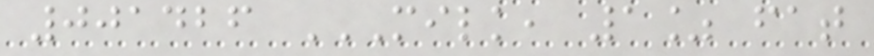001426 MILK, 1% FAT
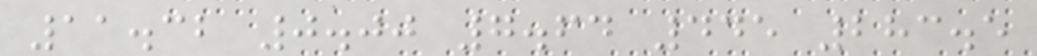11.32 0.00 7.64 445 283.5
